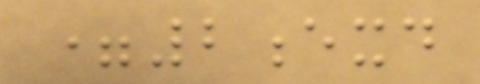=2exd
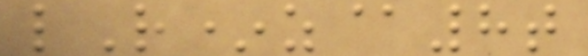lR*z@8t
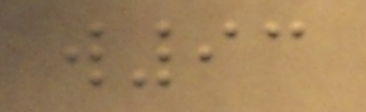w93
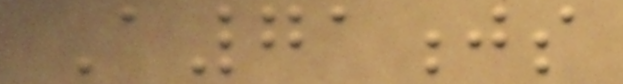A71js
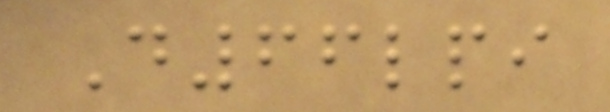D66lpi
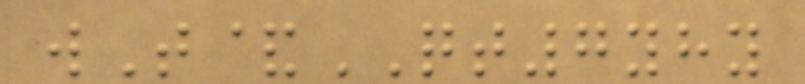wT&QT7yhy
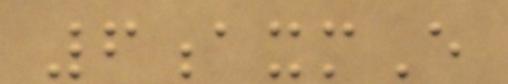6axmE
